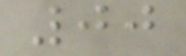00
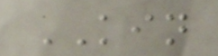KIN
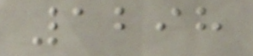1298
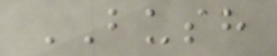BUSH
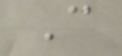C
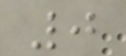0
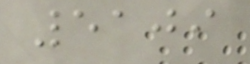5109
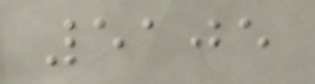5105
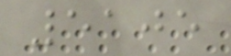5105
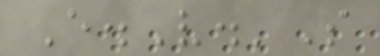E.V.'S
